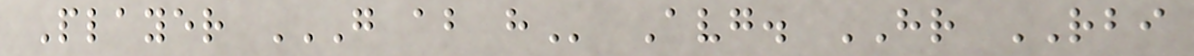Player G AB H Avg. HR RBI
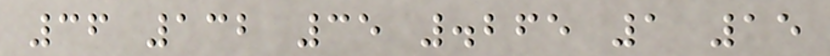36 132 35 .265 1 15
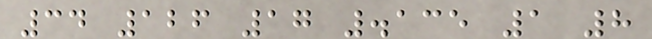34 126 17 .135 1 8
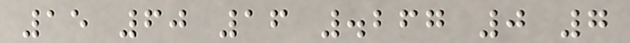15 60 16 .267 0 7
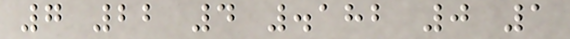7 22 4 .182 0 1
